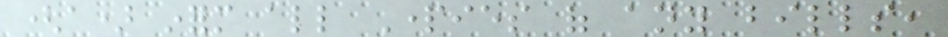(a) inform all Parties of any bills,
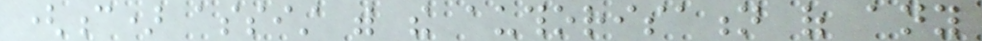(c) assist with the authorisation of any
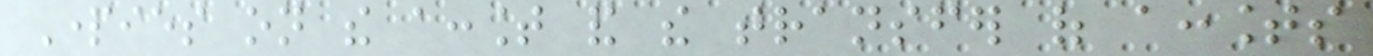Parties on the account and the transfer of accounts
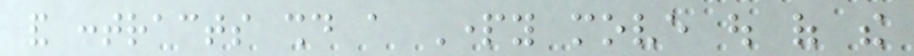and contracts should a Party move out of the
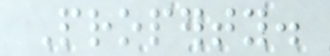Property.
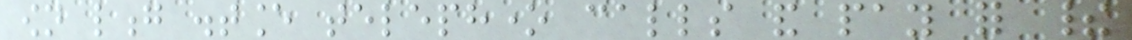own long distance telephone calls and pay for their
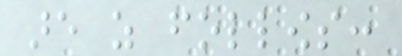are as follows:
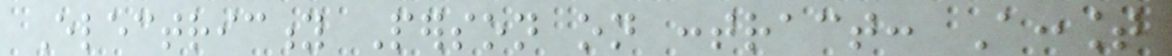Electricity Person on contract: Account
